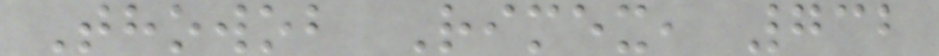Thowob Rimex, 732
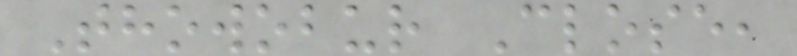Thowobur Close,
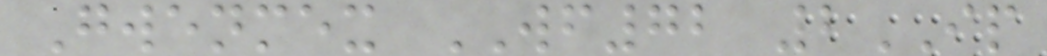Gwenmex WF72 2IP
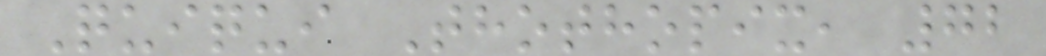Quiqui Thothopix, 72
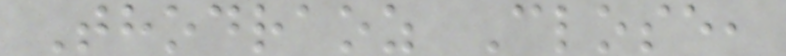Thodraoz Close,
